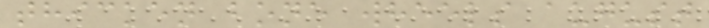thicken bone wheels august
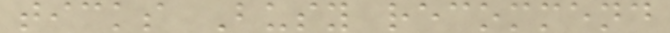ticks Busy recommend
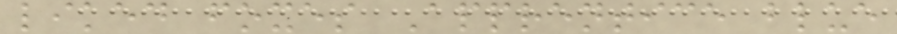liked foxes Apprentice blue
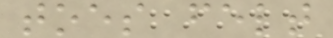toes felt
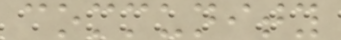community
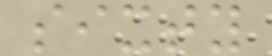sixty
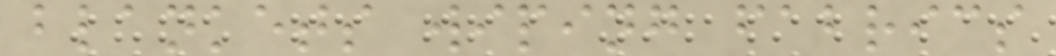blankets wiping fabrics
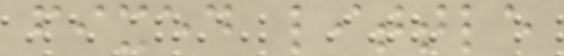fixed little
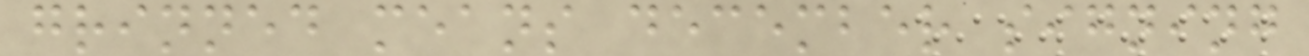grinned means december signing
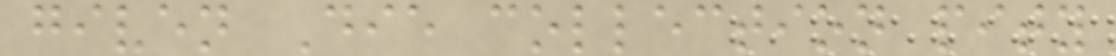given Die collection pity
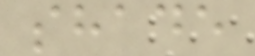shade
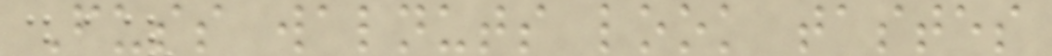Fuss walnuts look tastes
